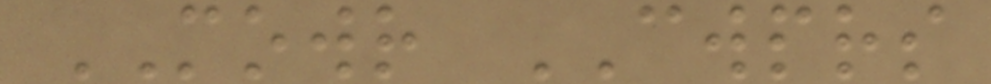MOWR CWPRS
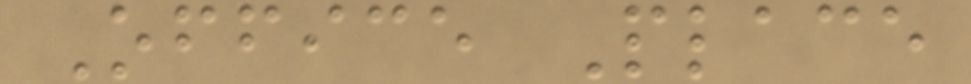Office Place
